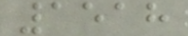1518
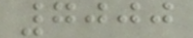7000
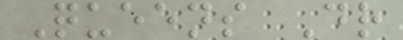Queens Dr
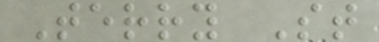Terry St
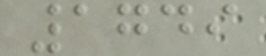1749
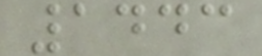1443
